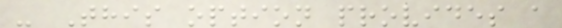- This option provides a
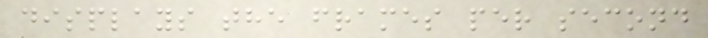displays the frames per second
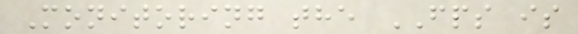Monitoring the FPS is
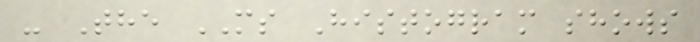- The MS Histogram shows
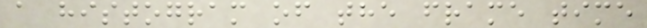a histogram of the frame time
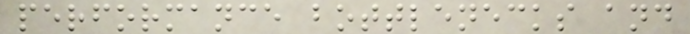performance bottlenecks and
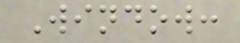Window:
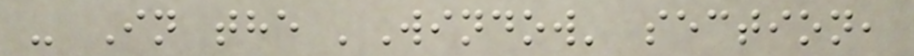- In the 'Window' section,
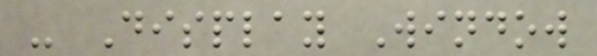- Display Window
